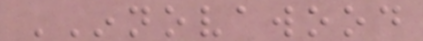INNOVAWOOD
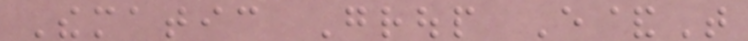Thematic Group E&T
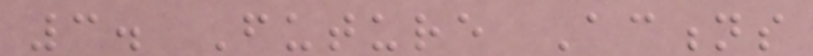3. Future Actions
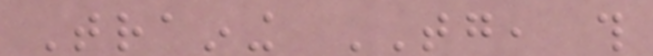Training TG, this
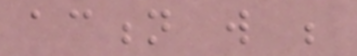action will be
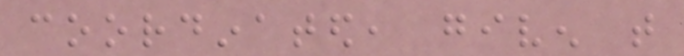coordinated, given that
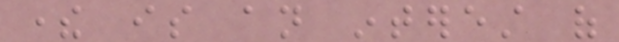there is an interest of
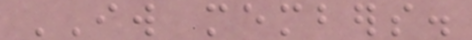IW members.
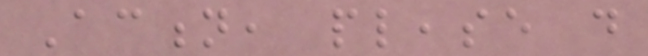Action, please do
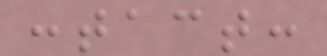contact:
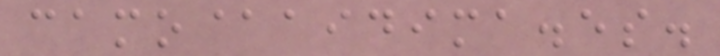camo@aidima.es.
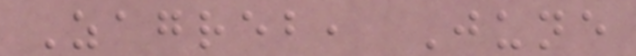Zagreb, June
